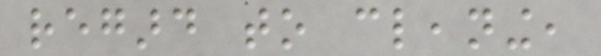regard to cleaning,
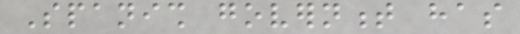Spanish government has
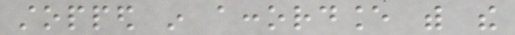stopped in accordance with the
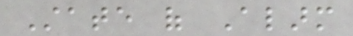State of Alarm
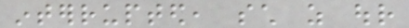interrupted, such as our
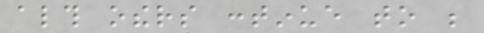although others continue to be
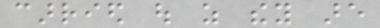carried out as they are
